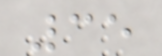35
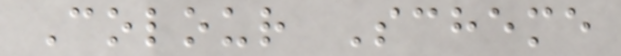Colour Scheme
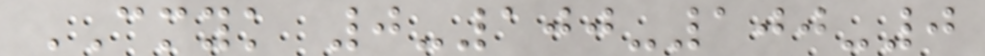CMYK 0-100-100-0
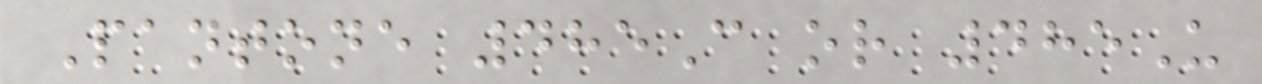Pantone 485C or 485U
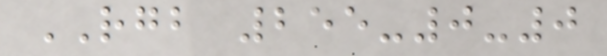RGB 255-0-0
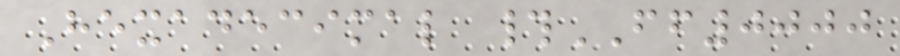Hexadecimal #FF0000
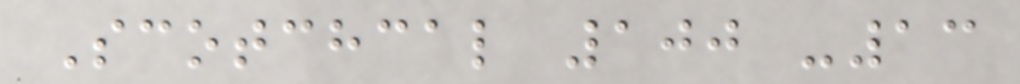Scotchcal 100 -13
